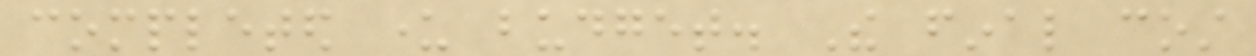completed under budget. The final cost
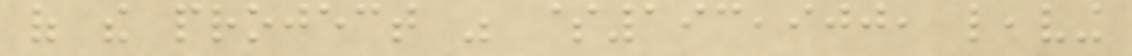of the project was $193,900, leaving
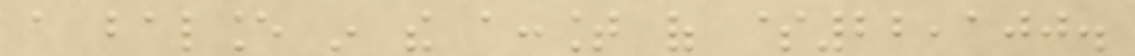a balance in the account of $22,100.
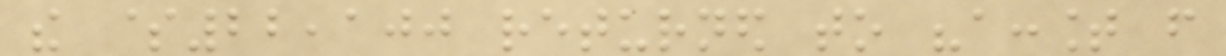the $22,100 returned to "account from
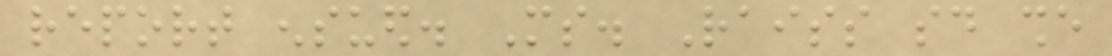report ensued. Ms. Raiss said she
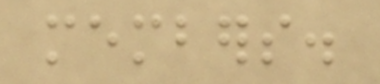members.
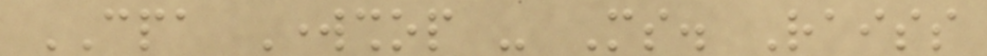CPA Workshop - Ms. Raiss
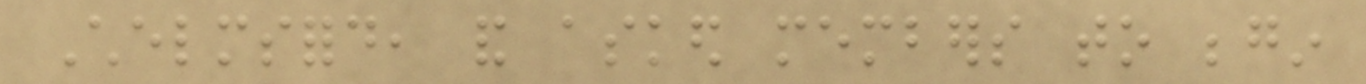Chelmsford, and asked members to begin
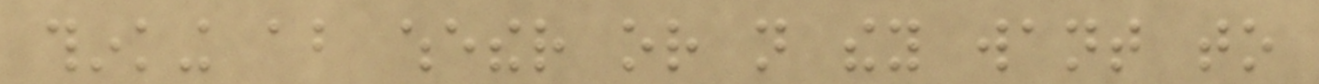thinking about whether or not they want to
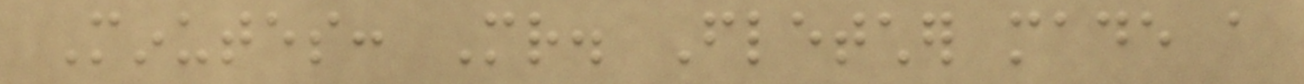Minutes: Mr. Fletcher made a
